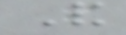And
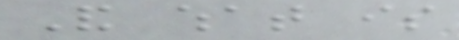And what is
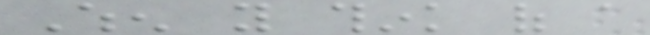When you think of a
